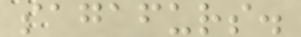sagafurs.
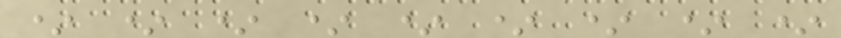* * * * * * * * *
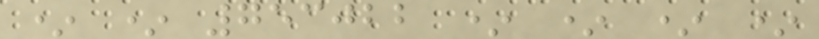* * 753022 * * * *
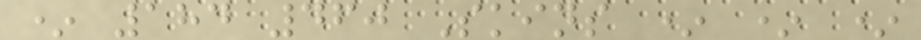* 184 460 Skins * * *
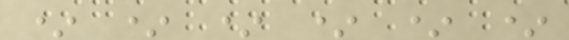* * * * * *
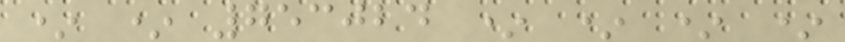* * 753024 * * * *
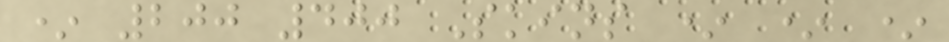* 200 400 Skins * * *
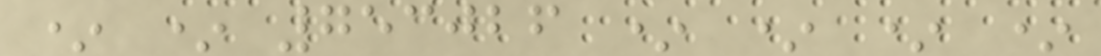* * 753026 * * * *
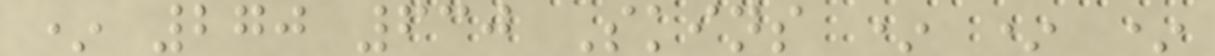* 270 630 Skins * * *
